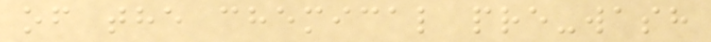of the chemical pre-wash
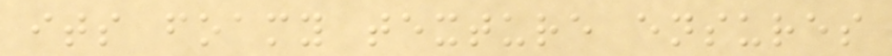its foamy texture ensures
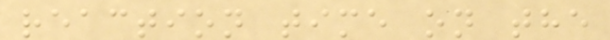reaction time on the
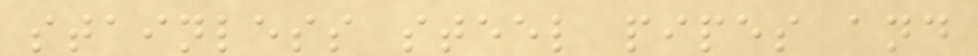stainless steel pipes and
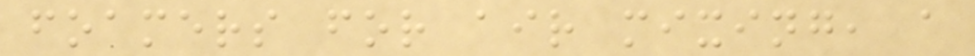foamers for air mixing, a
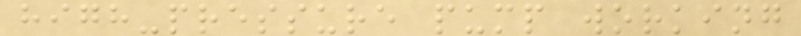high-pressure pump working
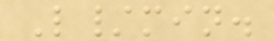L/min.
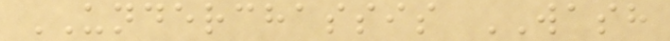UNDERCHASSIS WASH
